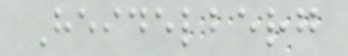Heidelberg
